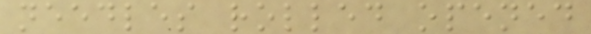needles rolled opened
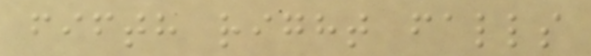fifth right falls
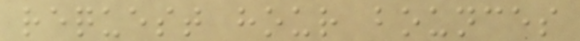request hour bounces
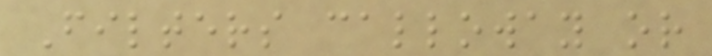Filters calloway or
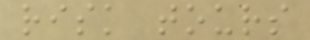risk tours
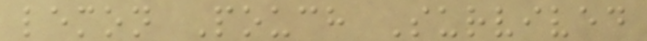lemon Pouch Survived
